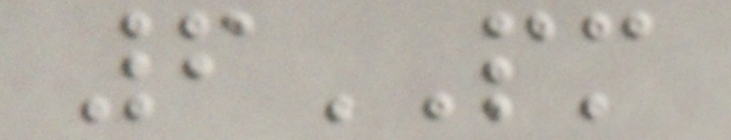6PM
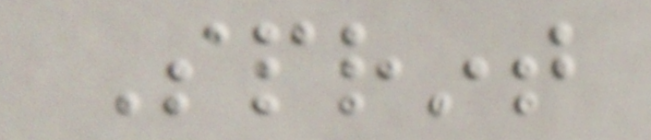Sprint
